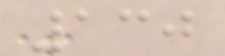130
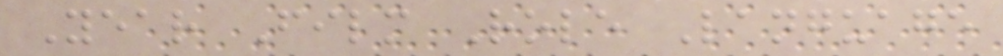Year Film Role Language
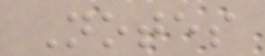Notes
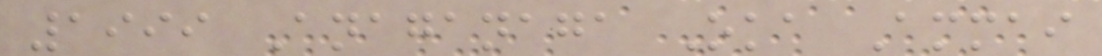1999 Anaganaga Oka Ammai
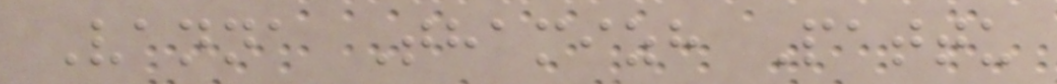Vanna Thamizh Pattu
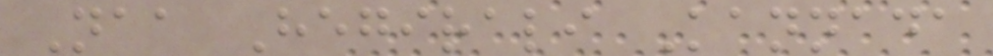Naa Hegirali Kannada
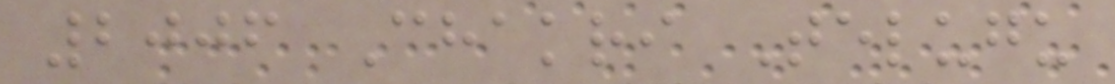2006 Chakri Telugu
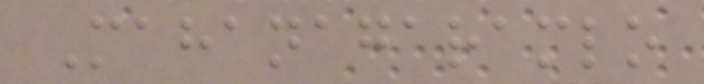Mahanagaramlo
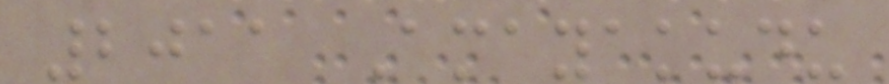2011 Amayakudu
